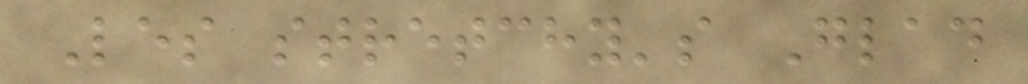Les stretchy's Glad
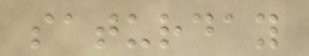saturday
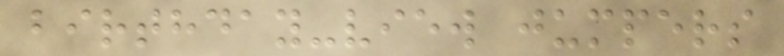birthday-view jumpers
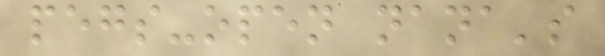pegs-open nana's
